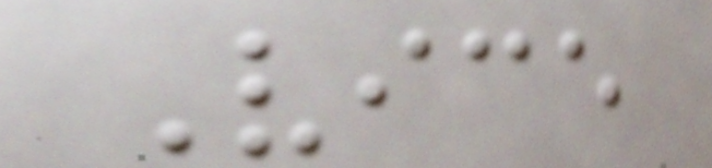Vice
